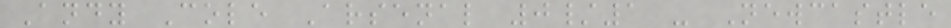Andy Cole Arsenal 0/1 - Newcastle
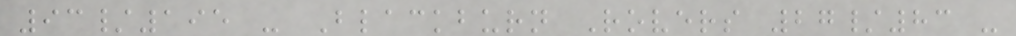93/195 - Blackburn Rovers 27/83 -
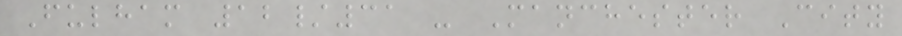Fulham 12/31 - Manchester City
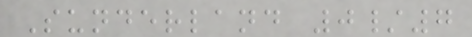Sunderland 0/7
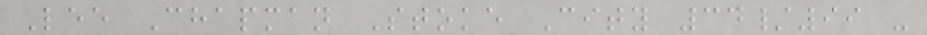Lee Chapman Stoke City 34/99 -
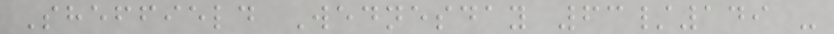Sheffield Wednesday 63/149 -
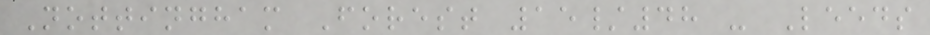Nottingham Forest 15/48 - Leeds
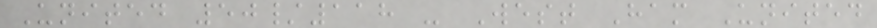United 50/118 - West Ham United
